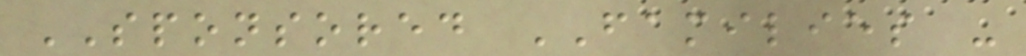SPONSORED FAMILIES -
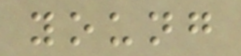young
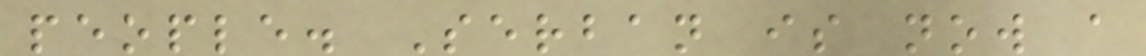people. Serban is now a
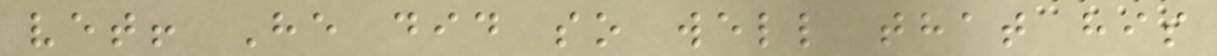vet! He did so well that his
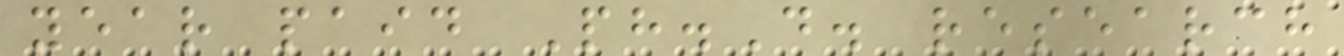year paid Ph.D. research
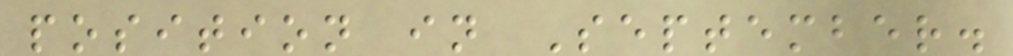position in September.
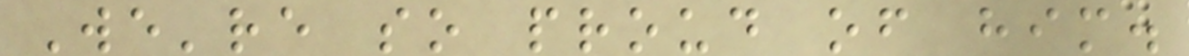We're so proud of him.
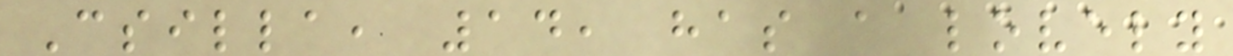Csilla, 14, has a lovely
